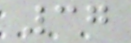37
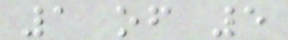1 of 5
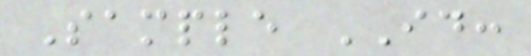Sample ID:
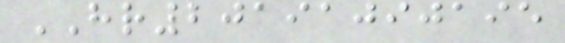HR20191090195
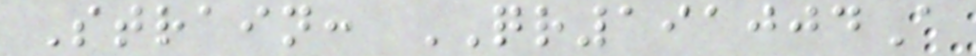Strain: QR191004A
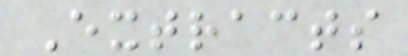Extracts
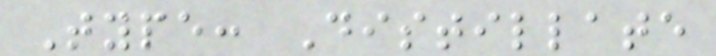Type: Distillate
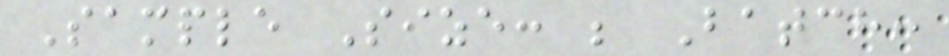Sample Size: ; Batch:
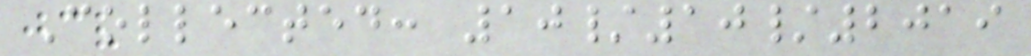Collected: 10/10/2019
